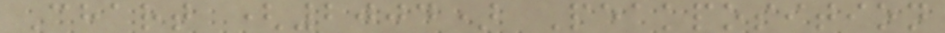Chart (2004) Peakposition
